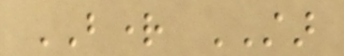BRIGHT STAR
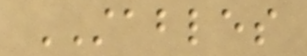STABLES
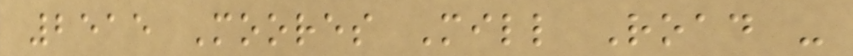2515 Moores Mill Road -
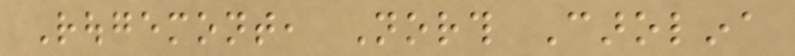Rougemont, North Carolina
